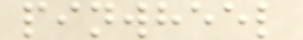pinwheel
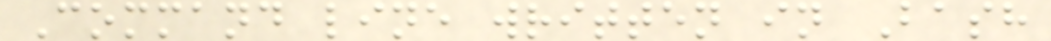Command line written in Bash
